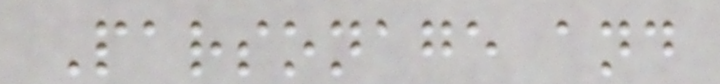Parsonage and
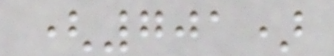(701)
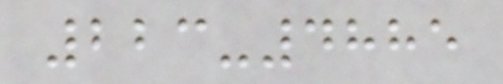223-4885
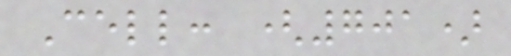Cell: (701)
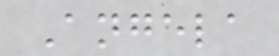Angela
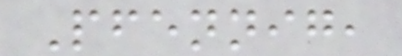Pfennig,
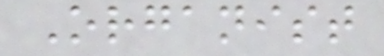Organist
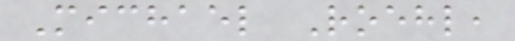Michael Roehl,
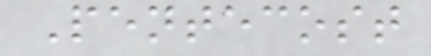Pentecost
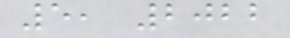5, 2022
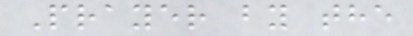Prayer by the
